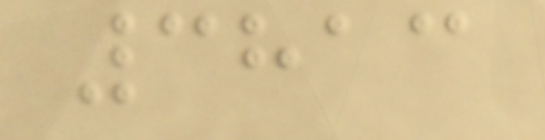3813
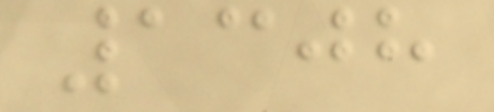1308
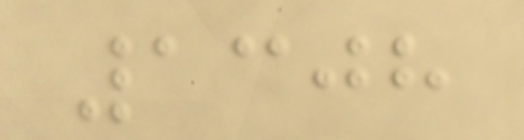1308
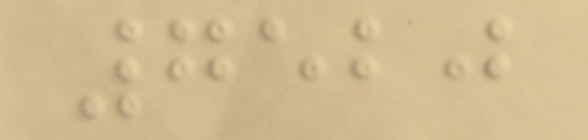7520
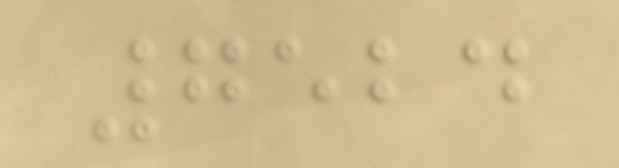7524
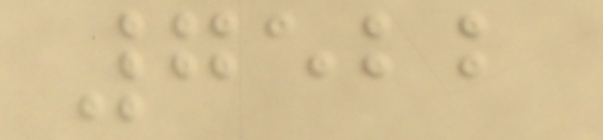7522
